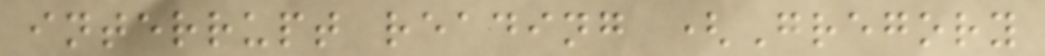interrupt reading (Gregory
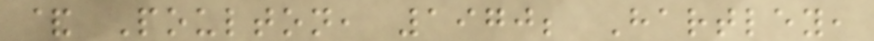& Poulton, 1970; Hartley,
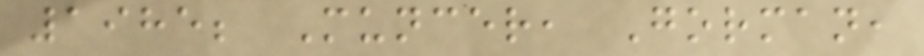1985; Muncer, Gorman,
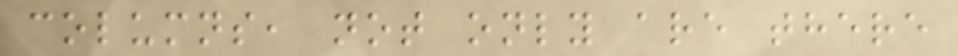columns, not only are there
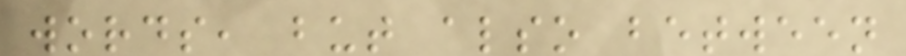words, but also between
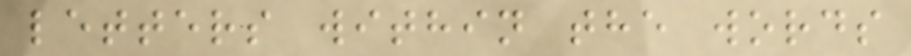letters within the words
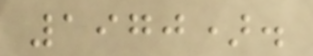1970).
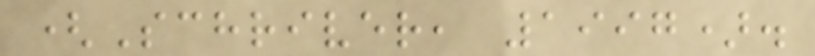(Schriver, 1997).
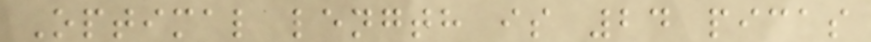Optimal length is 24 picas
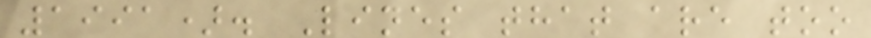1991). Lines that are too
